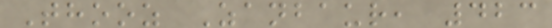Thooz Zanbaur, 423
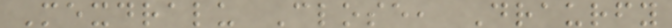Mexdralu Close, Draurfy
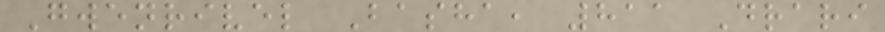Gwenrivel Basha, 811 Drari
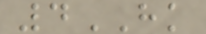4HK
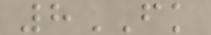8FK
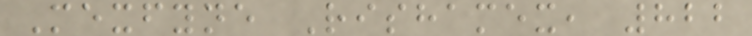Mexfyne Rishamex, 822
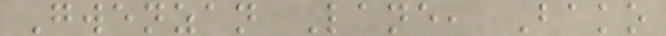Gwenzan Lane, Bako
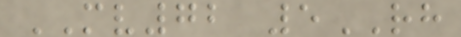MV72 5RH
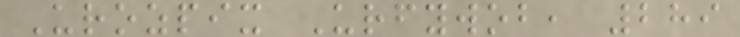Urozpix Urfywob, 289
